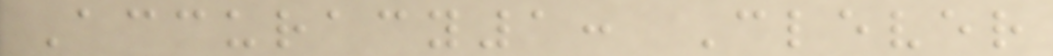Accuracy1: Clever
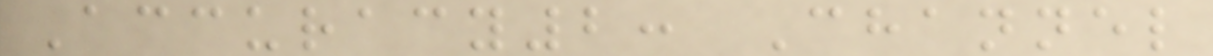Accuracy2: Channel
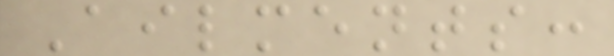Ailments:
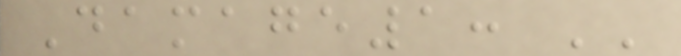Damage1: ''
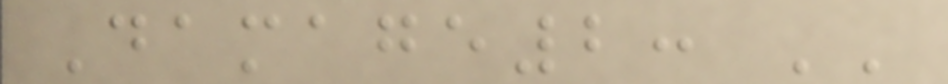Damage2: ''
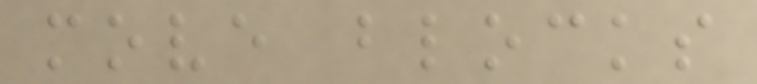move blocks
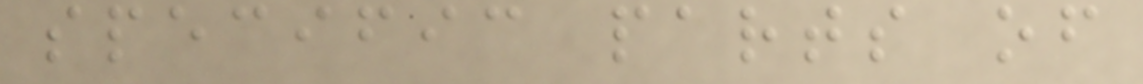specific parts of
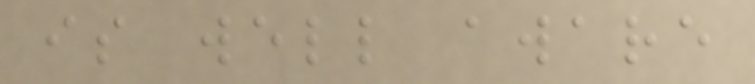is well aware
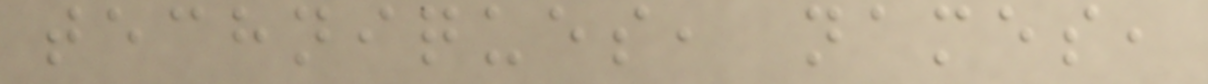techniques, names,
